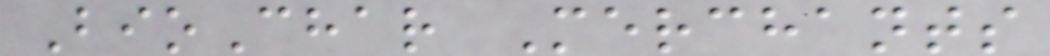BioChar Merchants
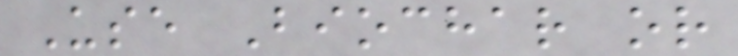Use Biochar or
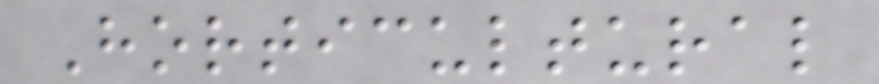Horticultural
